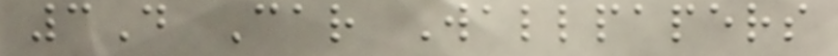3D Car Wallpapers
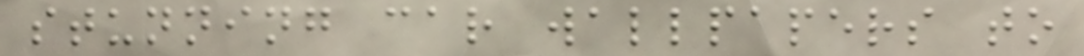stunning car wallpapers to
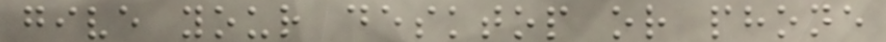give your desktop or phone
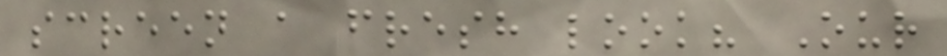screen a fresh look? Our
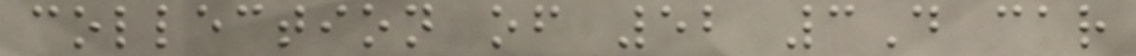collection of 52 3D car
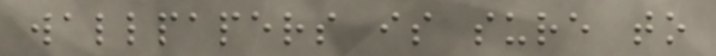wallpapers is sure to
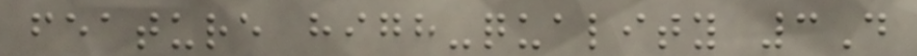feature high-quality 3D
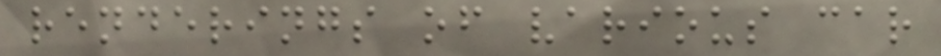renderings of various car
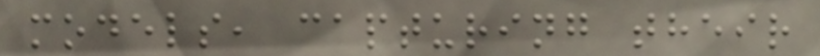models, capturing their
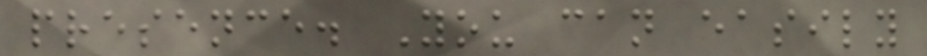presence. You can easily
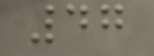47
